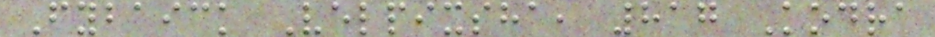Fybaick Velpixsha, 817 Kodra
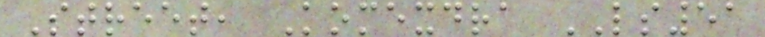Street, Komexdra LS51
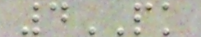4PK
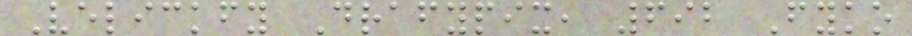Velickfy Drafypix, 692 Fyko
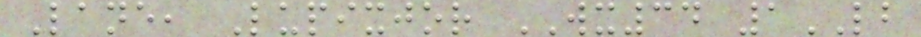Lane, Lupixjor WX34 1LB
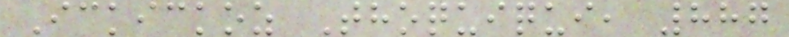Ickickoz Thoquiqui, 887
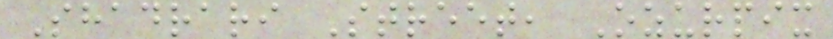Shadrari Street, Ozurpix
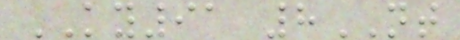KY91 8NT
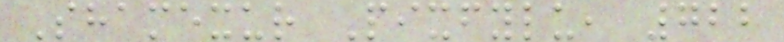Shamexur Pixfylu, 722
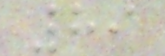89
